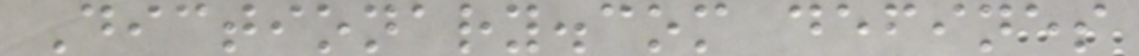Dictionary.com defines
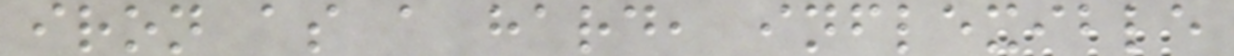iron as a hard, inflexible
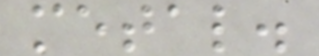metal.
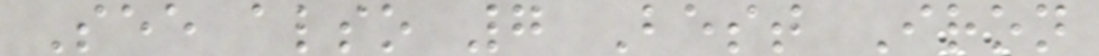See also 7 Best Iron
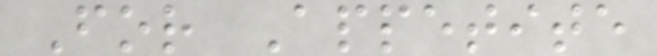For Appetite
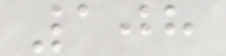108
